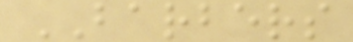BARBERS
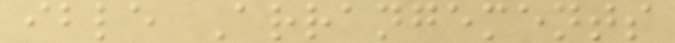ible Arrangements
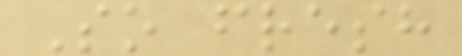So fresh
